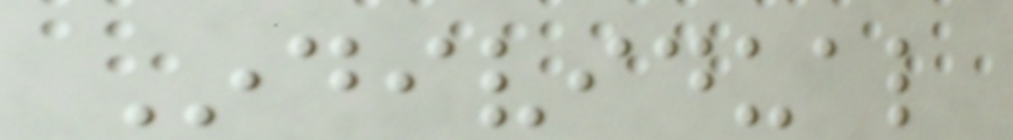Individual
